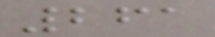261
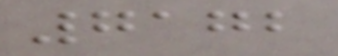7172
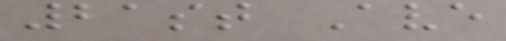21st Ave
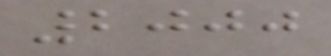2000
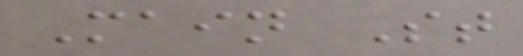Main St
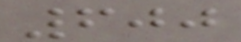600
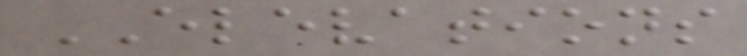ELEVATIONS
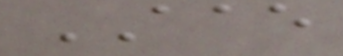AAE
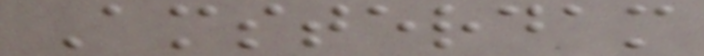Amsterdam
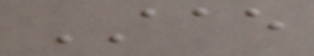AAE
